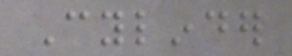Cylinder
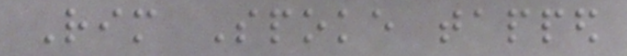Rim Spoke tapped
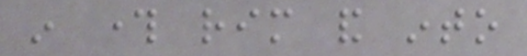in through rim and into
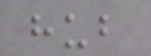hub
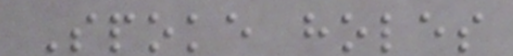Spoke holes
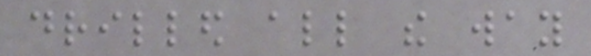drilled all the way
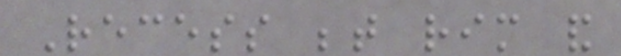Recess between rim and
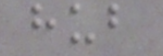hub
